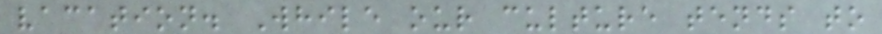vacation. While our culture tends to
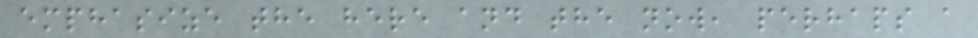emphasize the here and the now, perhaps a
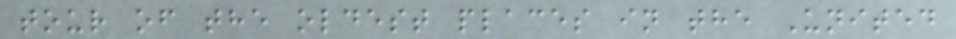tour of the oldest places in the United
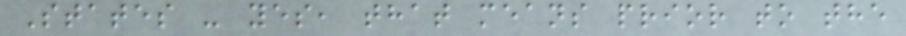States - yes, that means prior to the
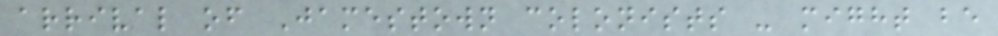arrival of Jamestown colonists - might be
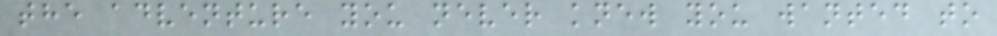the adventure you never knew you wanted to
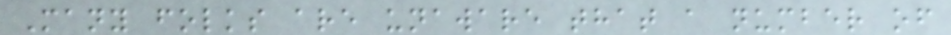Many folks are unaware that a number of
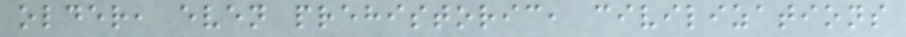older, even prehistoric, civilizations
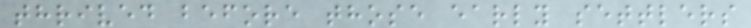thrived before those early settlers
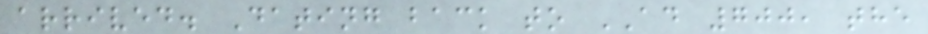arrived. Dating back to AD 700, the
